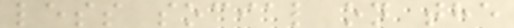less social on the
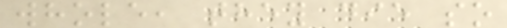whole, they die so
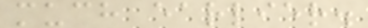much earlier.
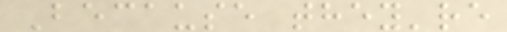Because they're
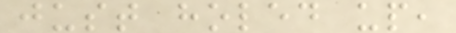just holed up,
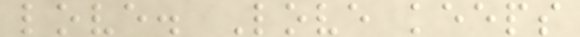love. Love keeps
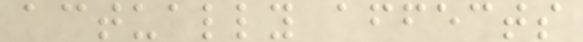actually affects
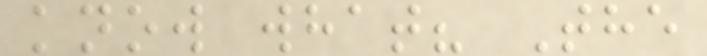know what? The
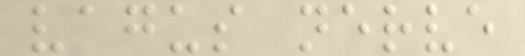vagus nerve
